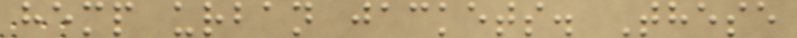hemp urban jackets. These
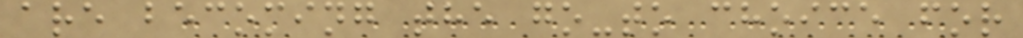are becoming the go-to choice for
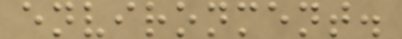environment.
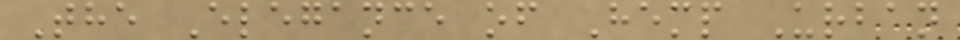The Elegance of Hemp Urban
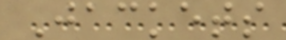Jackets
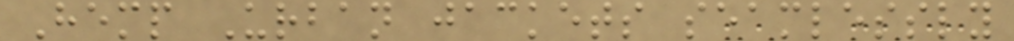Hemp Urban jackets seamlessly
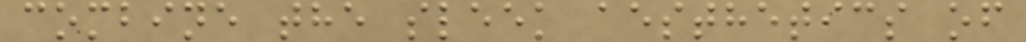combine the sleek aesthetics of
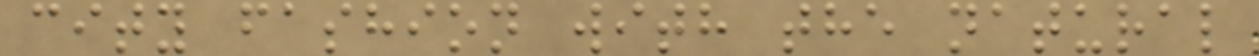city fashion with the natural
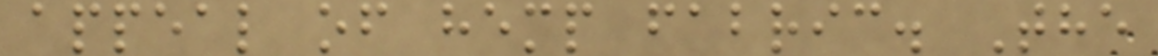appeal of hemp fabric. The
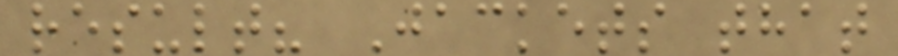result? Jackets that
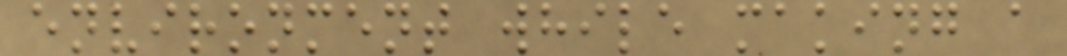environment while making a
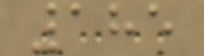185
